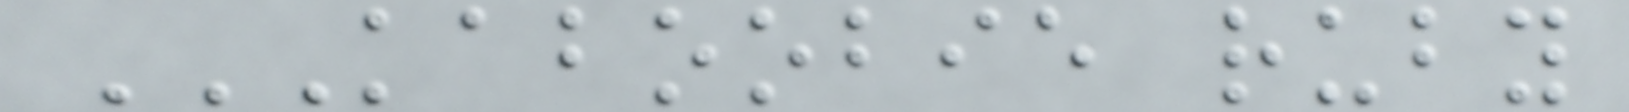KABOOBIE RUBY
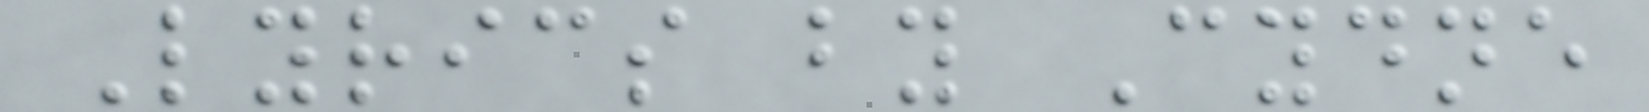Lyrics by Cydne
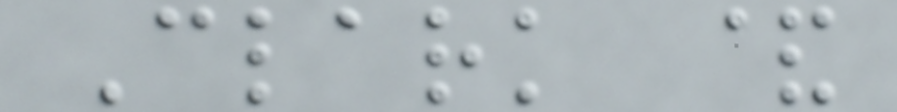Clark &
